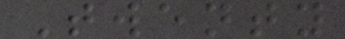Twenty
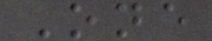One
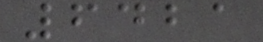6421
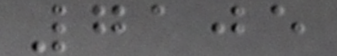7105
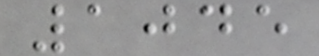1045
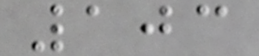103
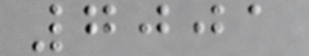7001
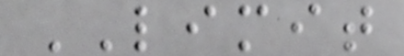LIMIT
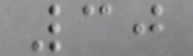30
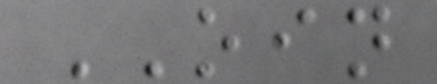OIN
